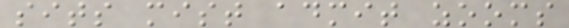sits mist admit zooms
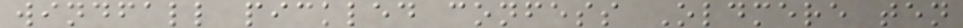windfall pickled confess Oldmere ten
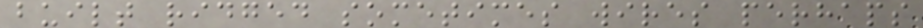built ridged sometimes wires perhaps
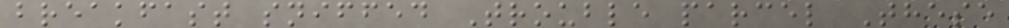breakfast sniffed Trouble parcel These
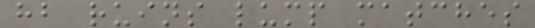hb ruins lump matches
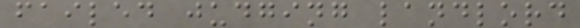failed judging landlord
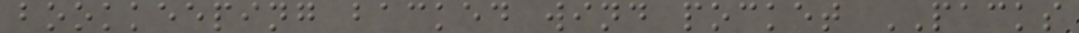bookkeeping backed wind pocket PACKS
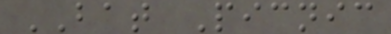BAT Picnic
